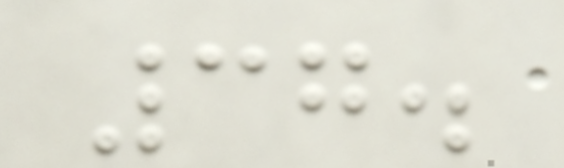37.
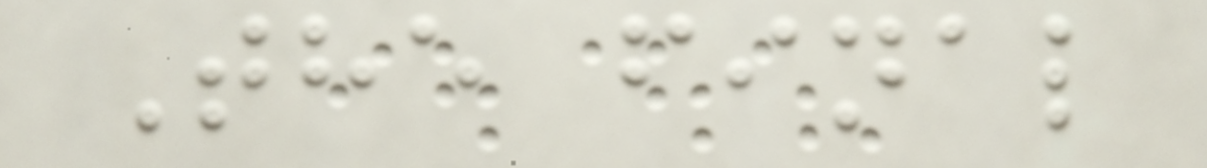The final
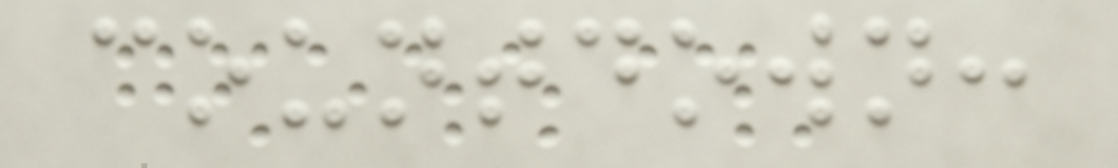countdown:
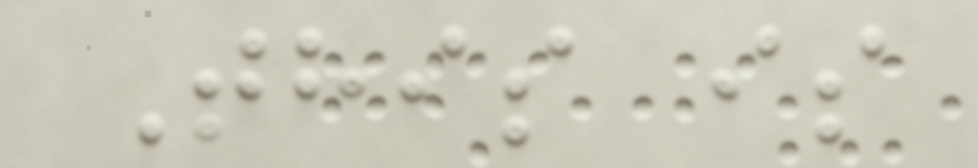This is
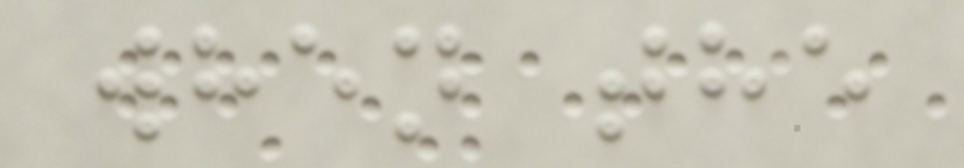when the
